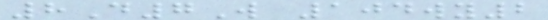8D7W 104wy2
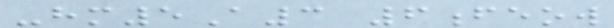-hm5A3 6feow
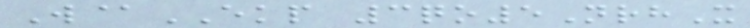W@EKP 3qo5NrhX
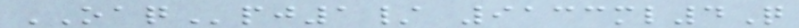OAQpj1/ 9133ml4Q
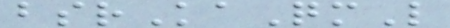bsrKaQmL
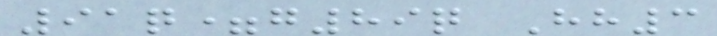91q=g89q Hh3
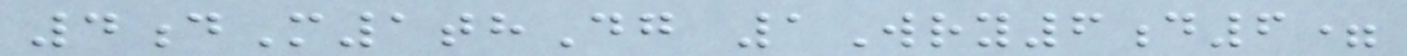4dM1thDg 1Wry6d6=
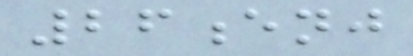26enj
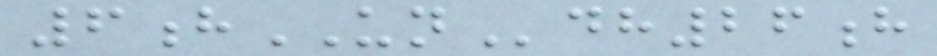6hUNdh26h
